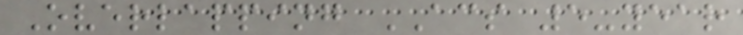Overlapping ACS 5-year
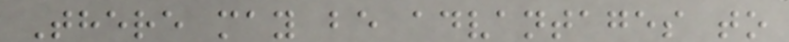There may be advantages to
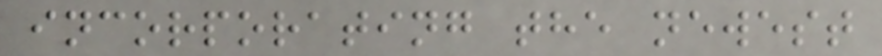incorporating the newest
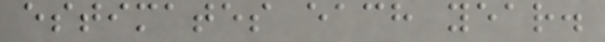estimates each year.
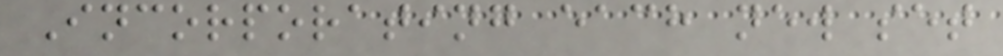Incorporating each new set
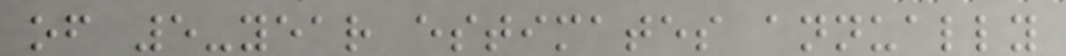of 5-year estimates annually
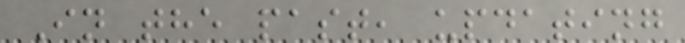In the past, updating
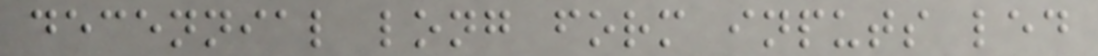decennial long form inputs led
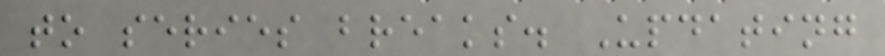to series breaks. Updating
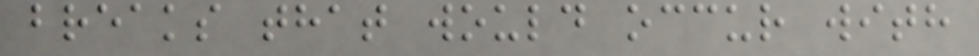breaks that would occur with
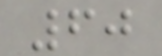60
